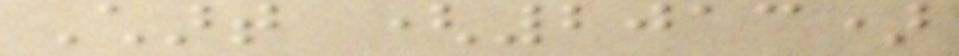Chart (2013)
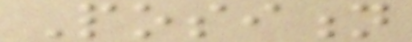Position
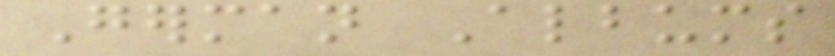German Albums
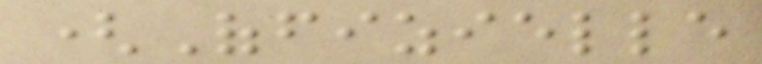(Offizielle
